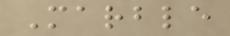Marble
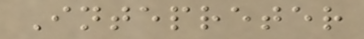Intepreter
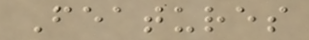Features
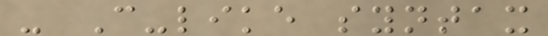- C-like syntax
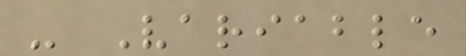- Variable
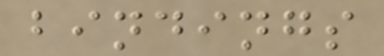bindings
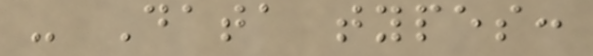- Data types:
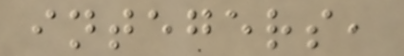integers,
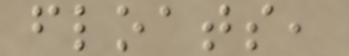floats,
